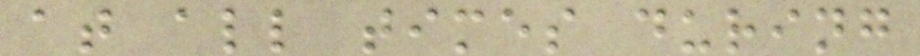at all times during
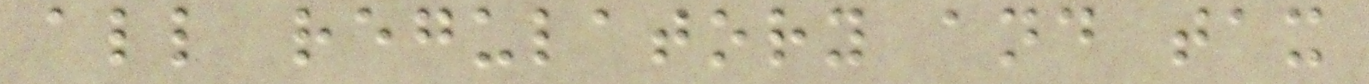all regulatory and tax
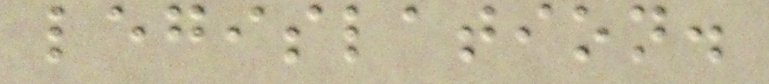legislation.
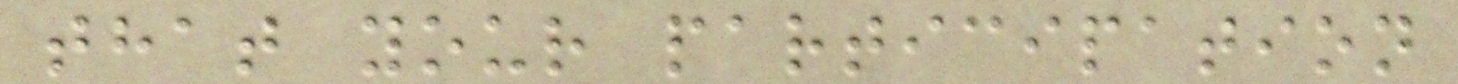that your participation
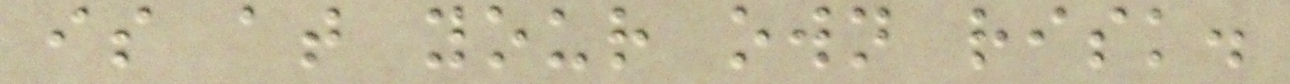is at your own risk.
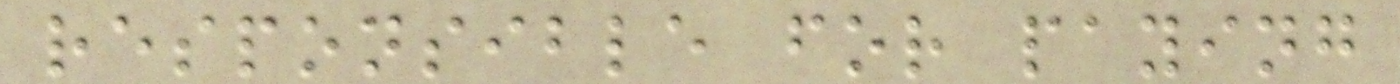responsible for paying
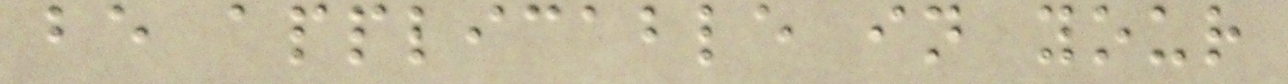be applicable in your
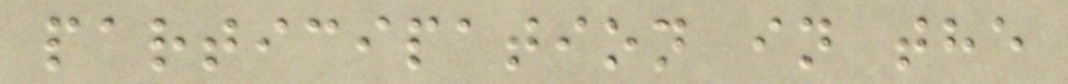participation in the
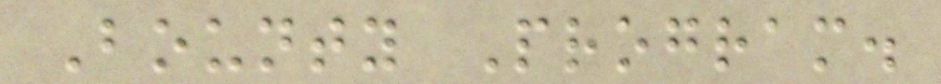Bounty Program.
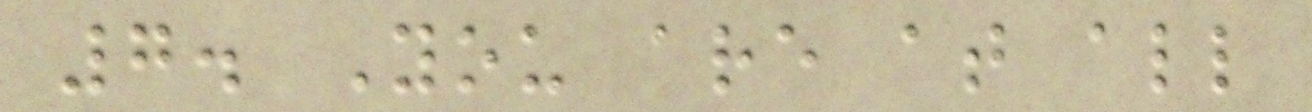7. You are at all
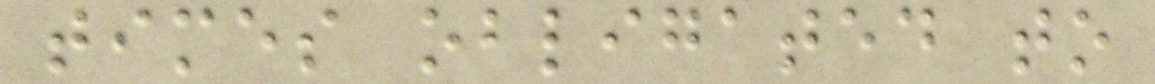times obligated to
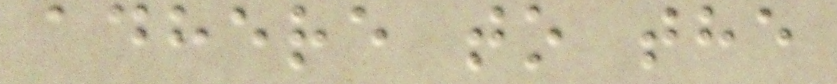adhere to the
